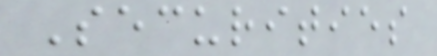Securities
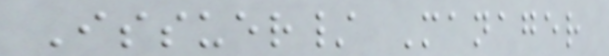Issuer/ Manager
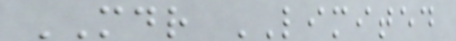MDR LIMITED
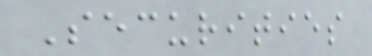Securities
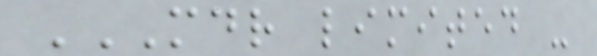MDR LIMITED -
